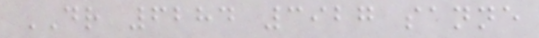DR 6284 3927 sanne
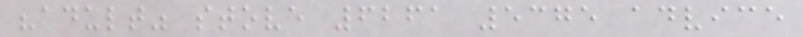"adult" stove 6261 5375 advice
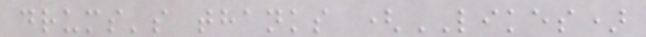drums's thanks (LIKES)
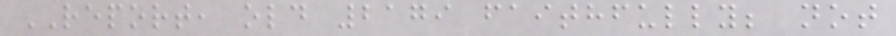REPORT, old 2179 faithfully; not
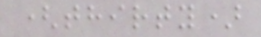(thirty)
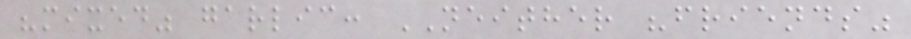"mixed" garlic: NEITHER "friends"
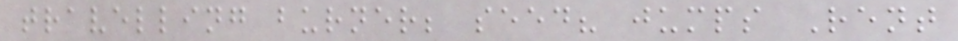travelling burner; seed? jumps Rent
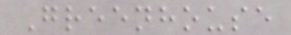Greenhouse
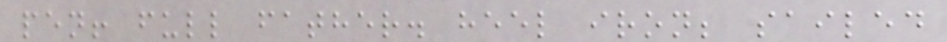pen! full father. heel iron; sailed
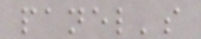panel's
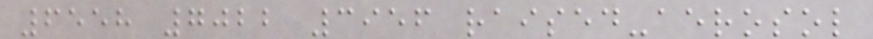6558 7022 3956 raised-aerosol
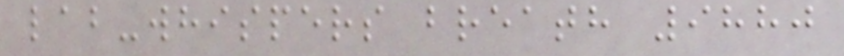lab-whispers breath 9880
